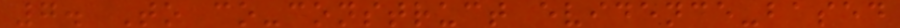7. To co-construct evidence-based
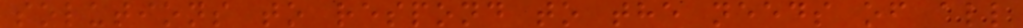solutions to respond to the needs of all
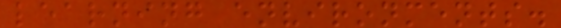learning environments.
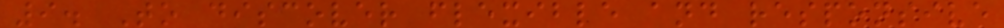9. To discover flexible and responsive
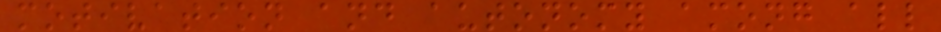motivation and autonomy among all
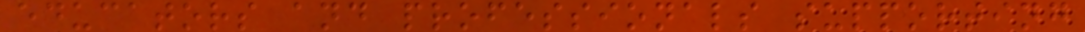educators and professionals supporting
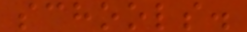schools.
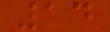14
